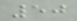50
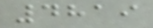4819
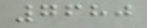7680
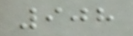908
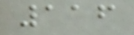116
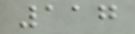117
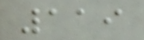119
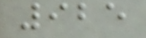925
